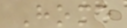Home
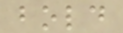bold
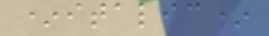*italic*
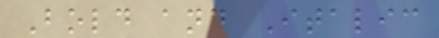Bold and Italic
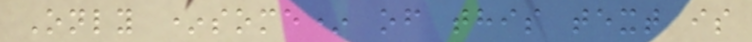Only *some* of this text is
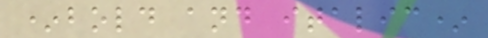*bold and italic*
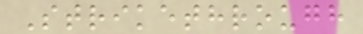Strikethrough
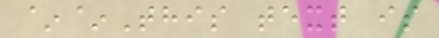~~This text is
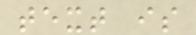text is
